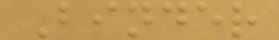Binder
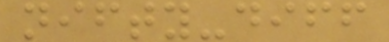nifty-diff
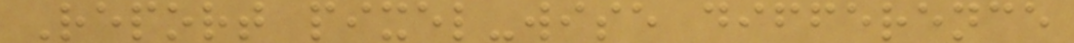Report pixel-wise difference
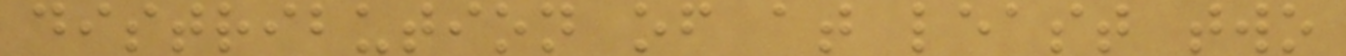distribution of at least two
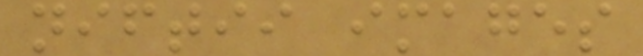niftii images
